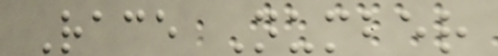Race Number
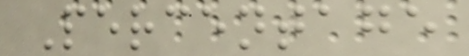Percentage
